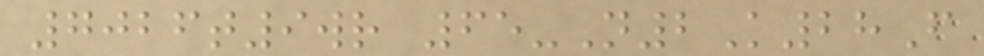7026t9wr 65-N2K28F
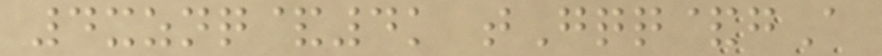4xznq&4k tGqq&gA
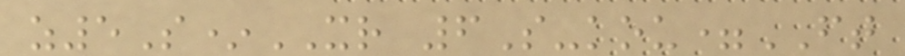z5S*XR 6S-kou=FT
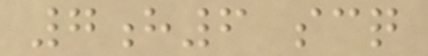7h6 scq
